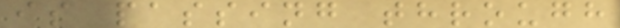is passing through
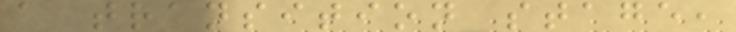a transition stage,
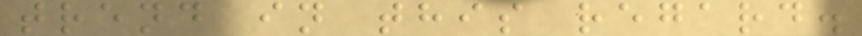trend in this regard.
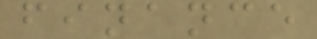finance
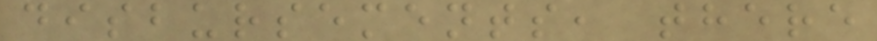disbursements, there
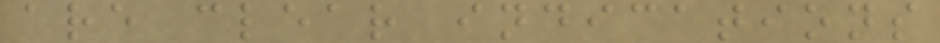are clear indications
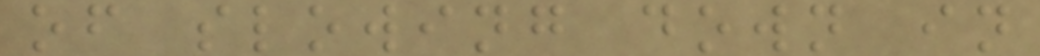of slowing down in
